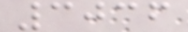3036
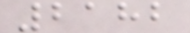2182
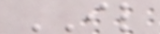IL
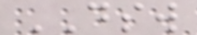DSW
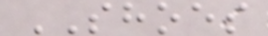SHOES
